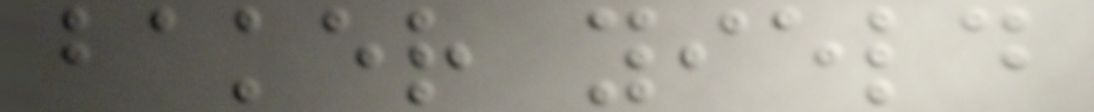baker yield
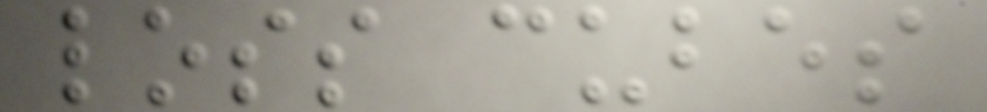loss cubes
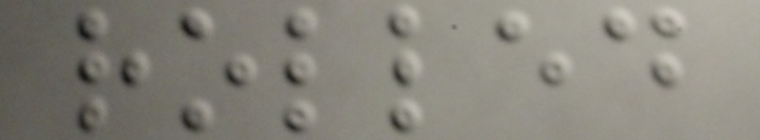rolled
